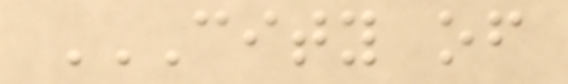CITY OF
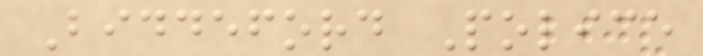Biddeford Police
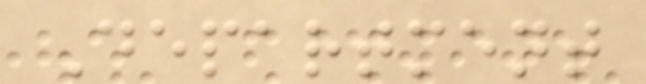Department
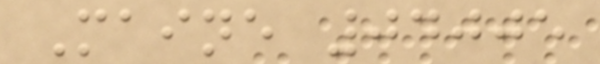Maine 04005
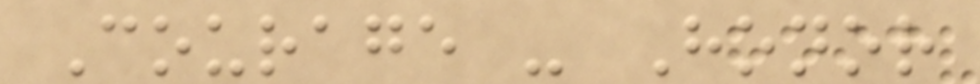Courage - Honor
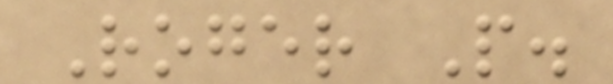Roger P.
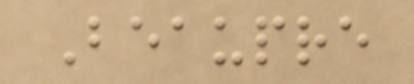Beaupre
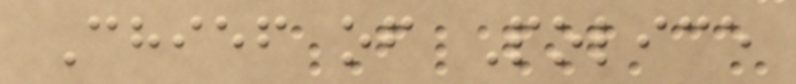Chief of Police
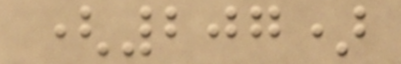(207)
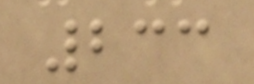233
